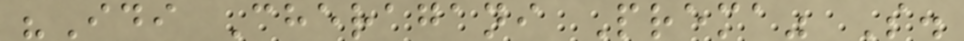"Idi Cheragani Prema" S.
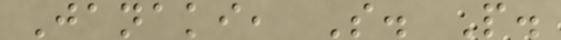Janaki, S. P.
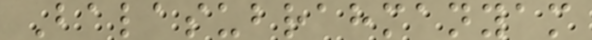Balasubrahmanyam
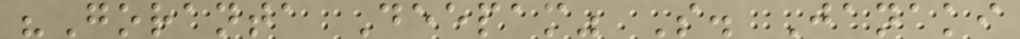"Goranta Deepam" S. Janaki
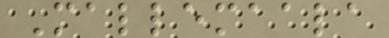Mallemaala
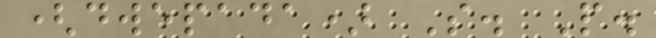(dwepada) S. P.
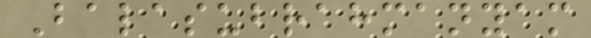Balasubrahmanyam
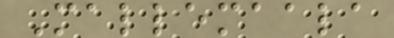Mallemaala
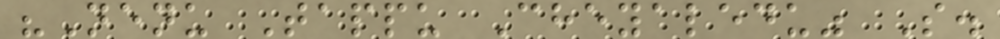"Nenu Tappu Cheyaledu" S.
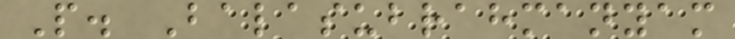P. Balasubrahmanyam
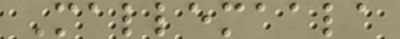Mallemaala
